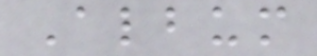Album
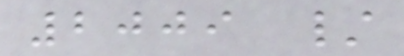2009 /
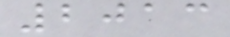2013
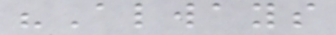"Always
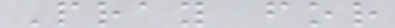Pray for
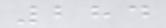284
